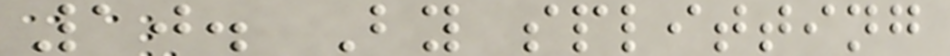10. By splitting
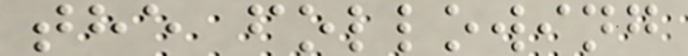the following
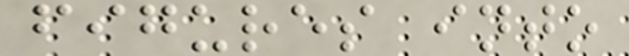figures into
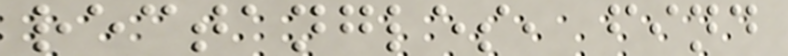rectangles, find
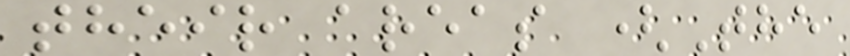their areas (The
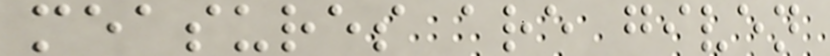measures are given
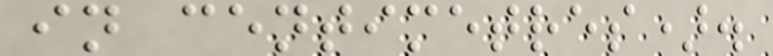in centimetres).
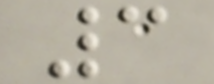3
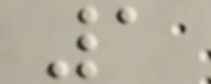1
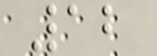12
